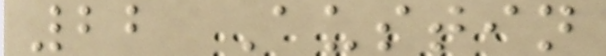22 Austin
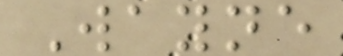Wayne
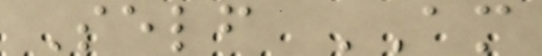Self AM
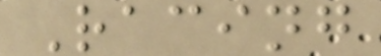Racing
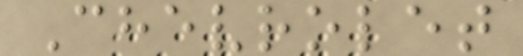Chevrolet
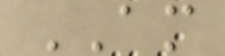AM
